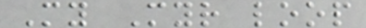My Myr loop
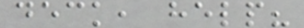deck, help?
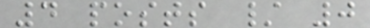4 posts / 0
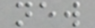new
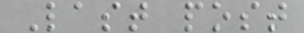Last post
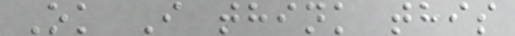Ok I think this
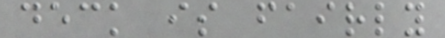deck is fairly
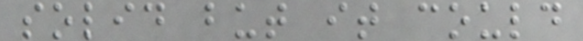solid but it could
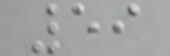59
